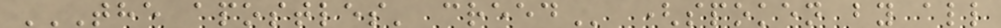THE APOSTLES' CREED (spoken by all
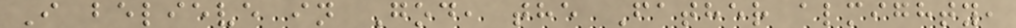I believe in God, the Father almighty,
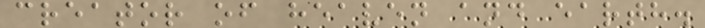creator of heaven and earth.
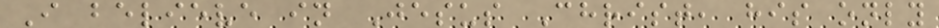I believe in Jesus Christ, his only
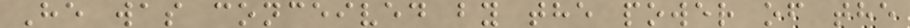He was conceived by the power of the
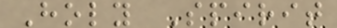Holy Spirit
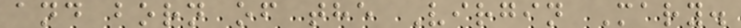and born of the Virgin Mary.
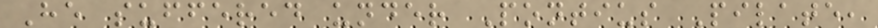He suffered under Pontius Pilate,
